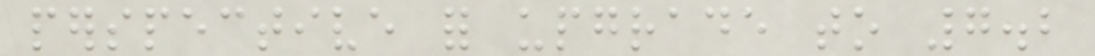perspective for upgrade to 7.2
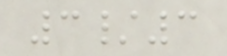3/3
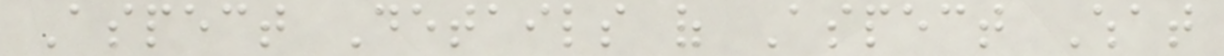Aspect Details of Aspect What
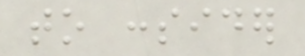to consider
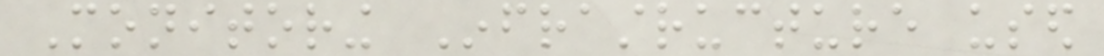Monitoring Infrastructure used
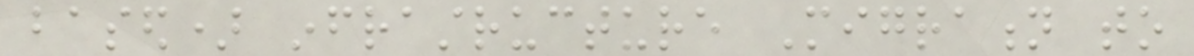based) infrastructure Migration to
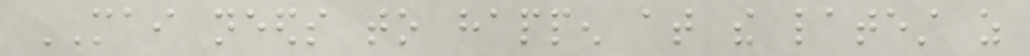MAI needs to happen at the latest as
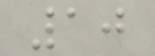10
